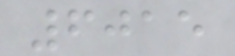6015
